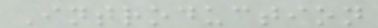Introduction
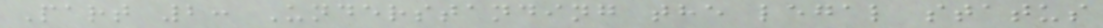Part 2: Understanding the legal status
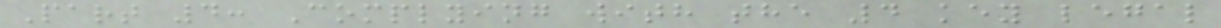Part 4: Complying with the 4 key legal
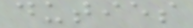duties
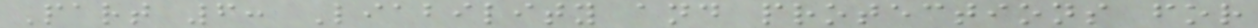Part 6: Liability and protections for
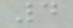4
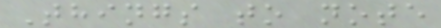Things to note
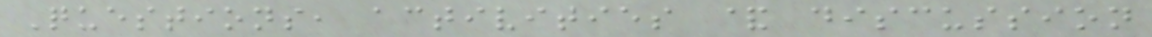Questions, activities & discussion
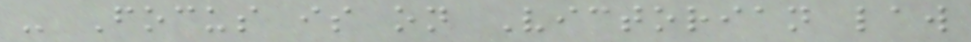- Focus is on Victorian law
